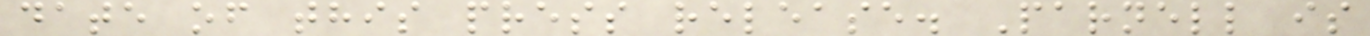date of this press release. Parnell is
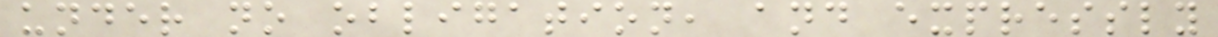under no obligation, and expressly
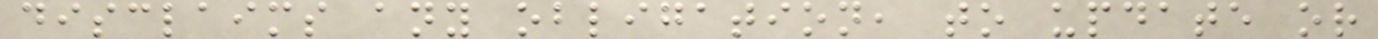disclaims any obligation, to update or
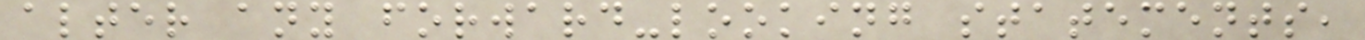alter any forward-looking statements,
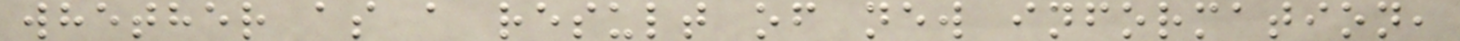whether as a result of new information,
